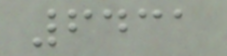6431
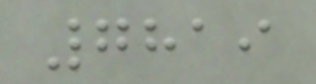7819
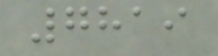7819
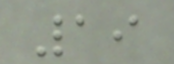19
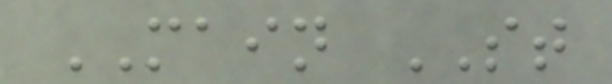MAIN ST
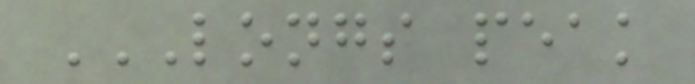LONGS PEAK
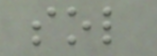sol
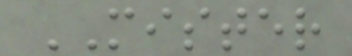MISTER
